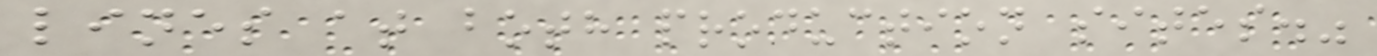lines at both production sites."
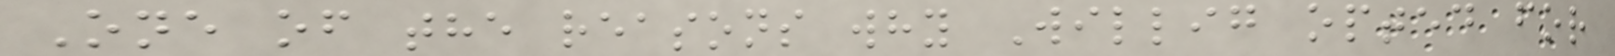One of the reasons why Willig opted for
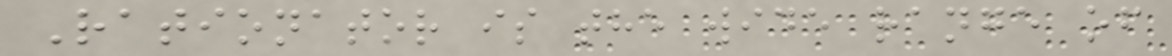Rationator is the wide range of
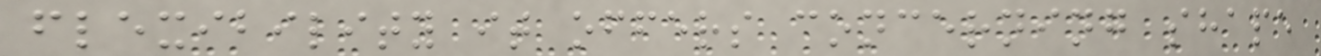flexibility it offers concerning shape
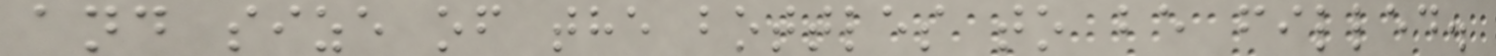and size of the bottles to be filled.
